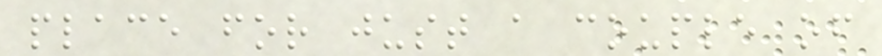place for just a couple of
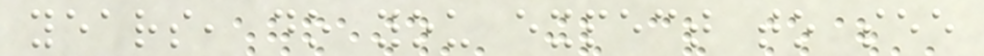years, do you expect to see
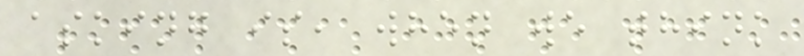asking is, when we think
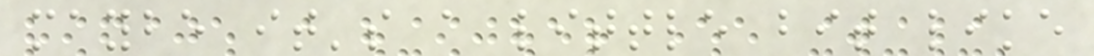maybe it's a little bit like
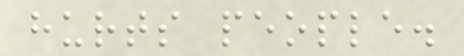hurts people.
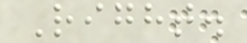Right.
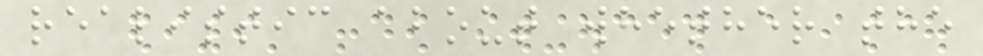realistic about whether the
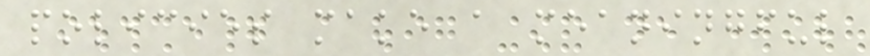policies make a meaningful
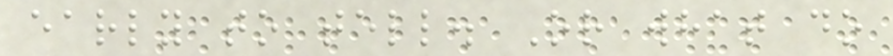early to tell. Or what do
